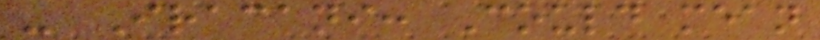- Iracani: Could mean
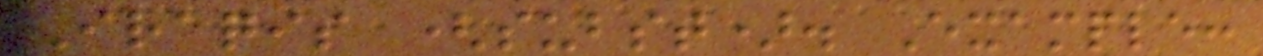Iraqis (subst). Example:
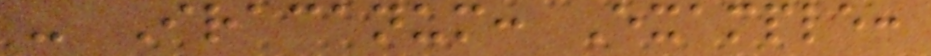- Iracanum: Example:
